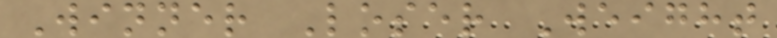Winner Loser Weight
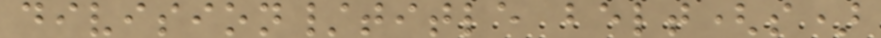division/title belt(s)
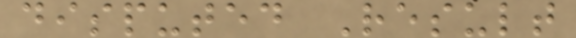disputed Result
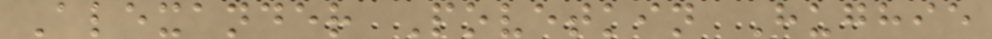Alexander Povetkin Hughie
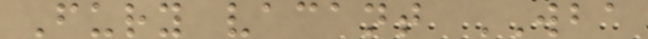Fury vacant WBA
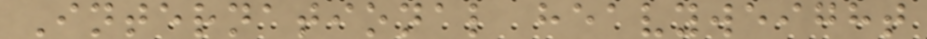International heavyweight
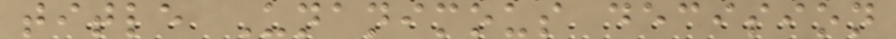title Unanimous decision
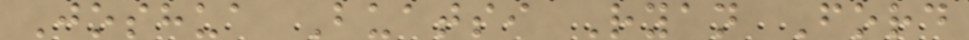Joshua Buatsi Ryan Ford
